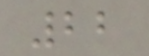22
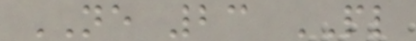NE 23 PL
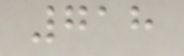718
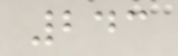243
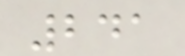241
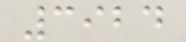3924
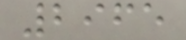2965
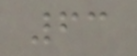63
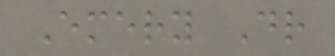Emery Dr
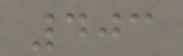403
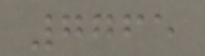7765
